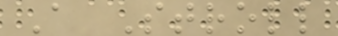A Stroll
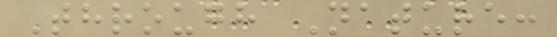Through Nature:
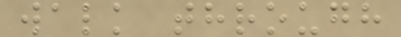walk through
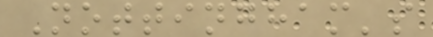Nottingham's
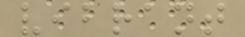vibrant
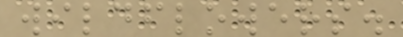wildflowers.
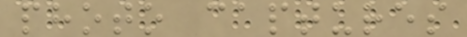photo captures
